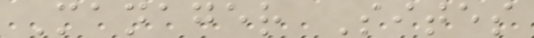Manager Sites
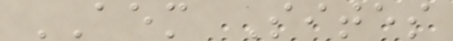AEM Sites
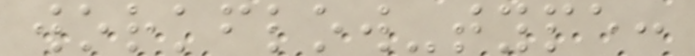workflow-type:
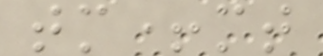tm+mt
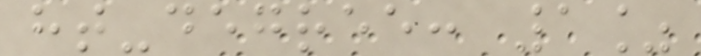ht-degree: 1%
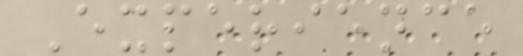Experience
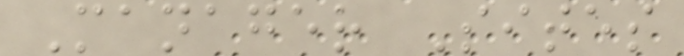Manager Sites
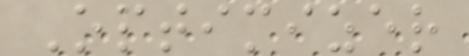Optimizer
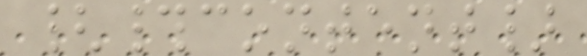{#content}
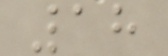18
